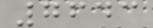7643
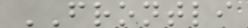FRONTLI
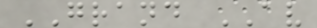GRAND AV
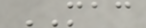MAC
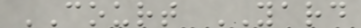COURT YARD
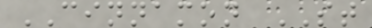CINNAMON ST
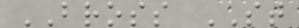BROSS ST
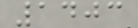1403
